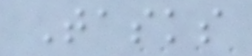Tasks
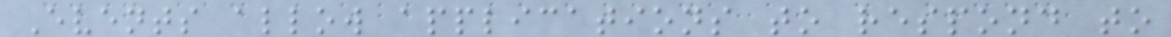Events allow applications to respond to
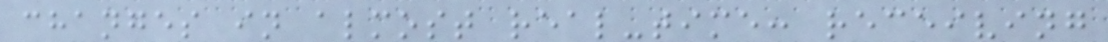changes in almost real-time: receiving
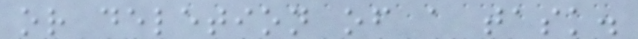or deletion of a task.
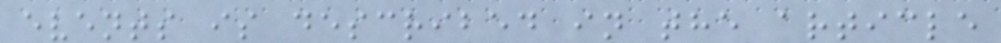events is described in the article
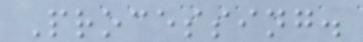Processing.
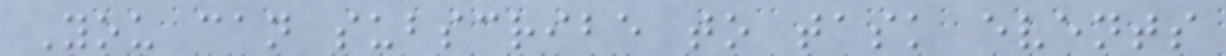You can subscribe to task events
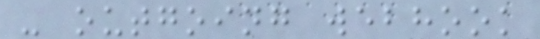- outgoing webhook
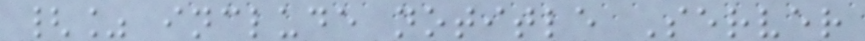{% include notitle Server
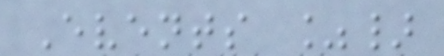Events %}
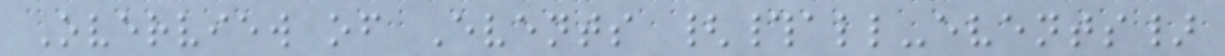Overview of Events {#all-events}
